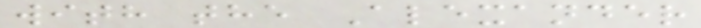with the Alexander
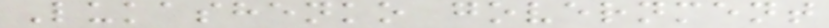Lukashenko government
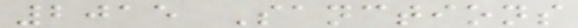2015 Sanctions
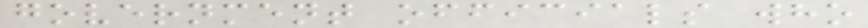government officials who
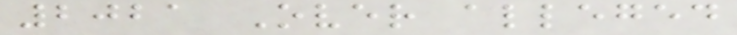2021 Over alleged
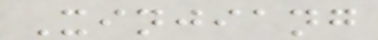Xinjiang
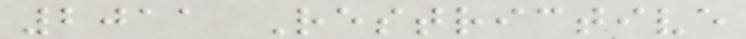2011 Restrictive
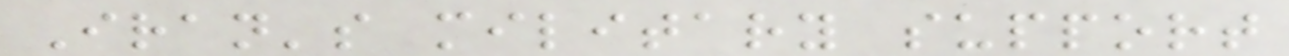Iran's military support
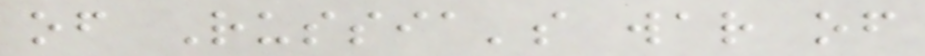of Russia's war of
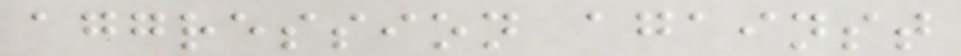aggression against
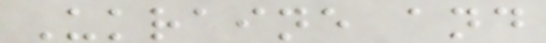Ukraine and
